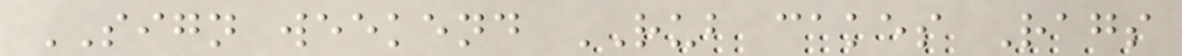SIGN weekend RUB cakes Rags
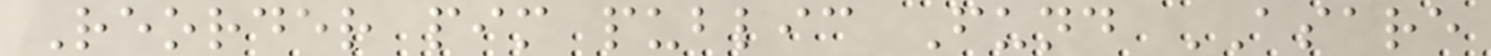Reorder pim public Fund ASARE
